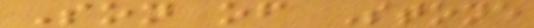Son of Stone
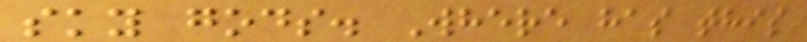sky gods. Where has this
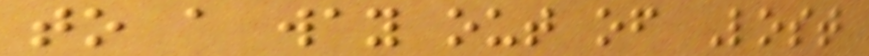to a way out of Lost
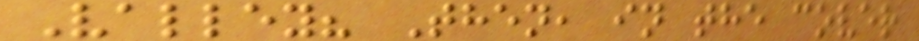Valley? Then, in the cover
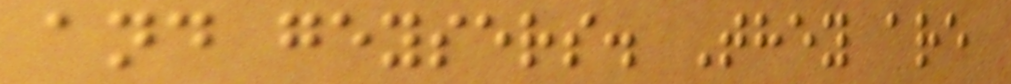and geysers. They are
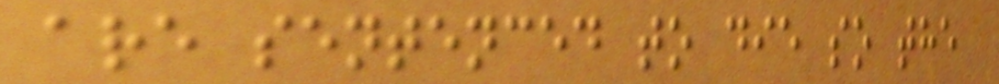are sentenced to die so the
